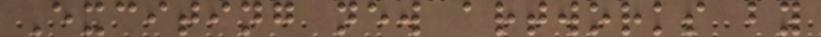Exciting new artworks by
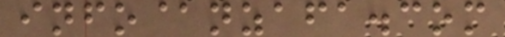info@nzafa.com
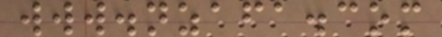www.nzafa.com
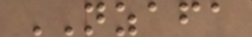NZAFA
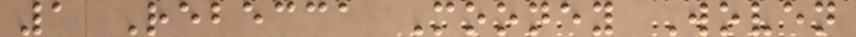1 Rebecca Mooney Woven
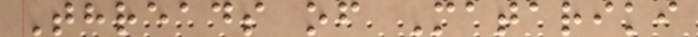Threads of Matariki
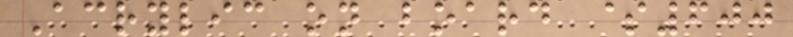Acrylic on board $600
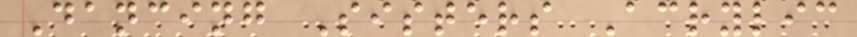Dancing Sisters Acrylic
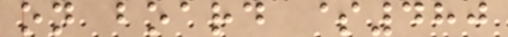on board $480
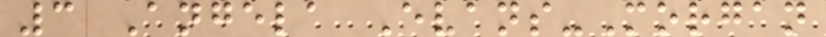3 Angela Evans-Morgan
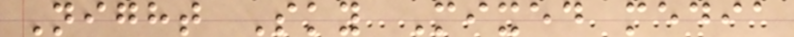Night Sky Mixed media
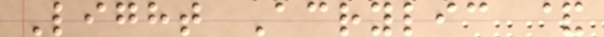Light Acrylic &
